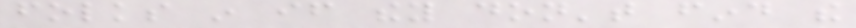folks in if they don't find the
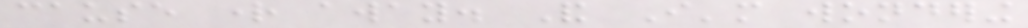cause right away. And I'm wondering
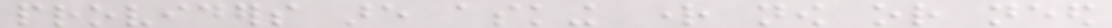providers are asking right now or need
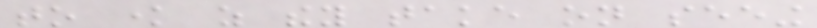to know as they take on seeing
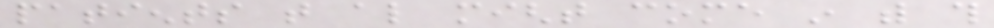patients that also might come in with this
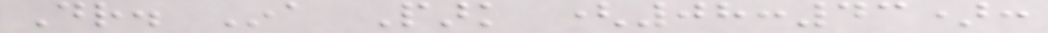Dr. Ina Park (08:43):
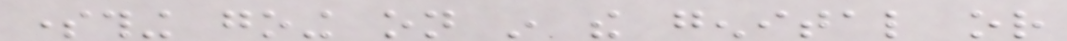something going on in the genital or
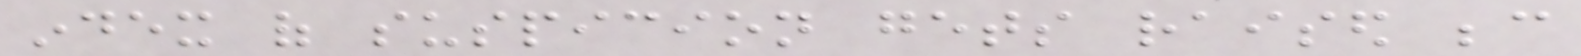index of suspicion gets raised because
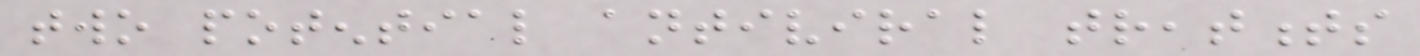two potential antiviral treatments
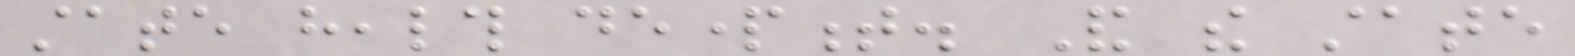state health department. And the state
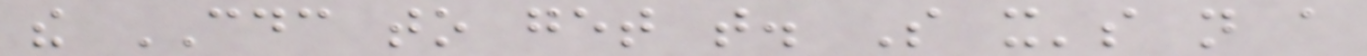the CDC to get that. So it's not a
